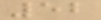52
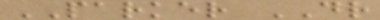PARKER DR
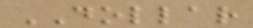DOLLAR
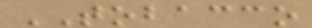TOBACCO
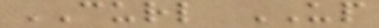CURL UP
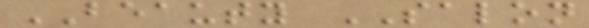BEAUTY SALON
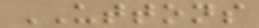UTTONS
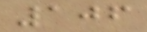106
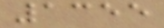1355
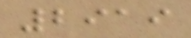2919
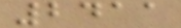2411
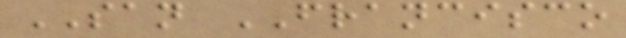SAN FRANCISCO
